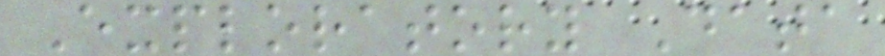Exploratory Data
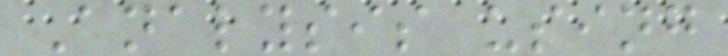Analysis using
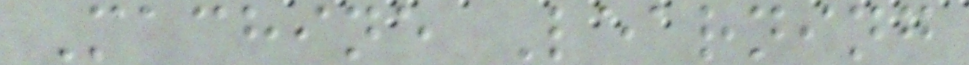Machine Learning
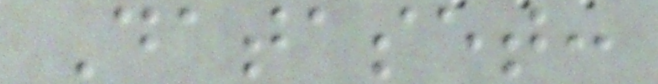Dataset:
